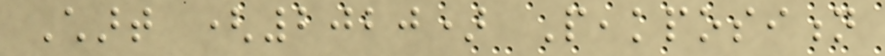Chart (2020) Peakposition
